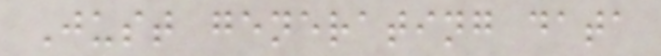Just generating data
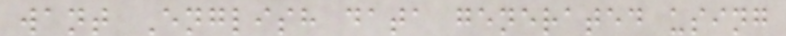want English data generated using
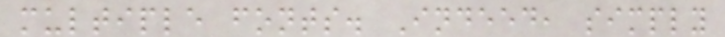multiple fonts. Indeed, simply
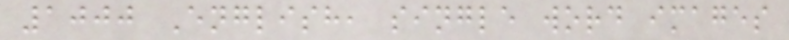1000 English, single word images
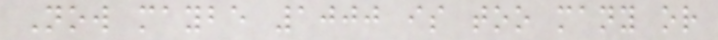Now maybe 1000 is too many or
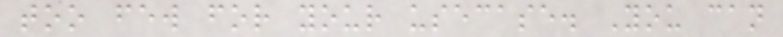too few for your usecase. You can
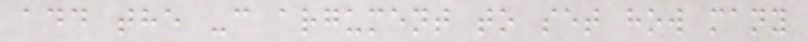add the -c argument to set how many
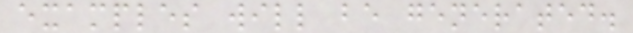examples will be generated.
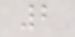2
